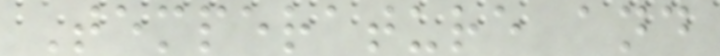Temperature and
